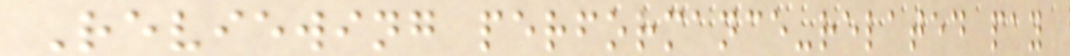Reviewing performance-related pay
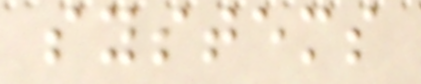systems
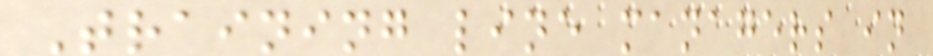Training line managers in
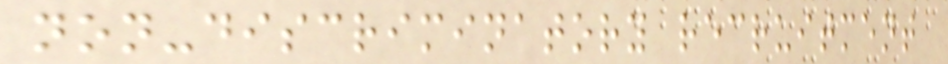non-discriminatory recruitment
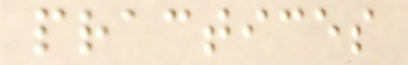practices
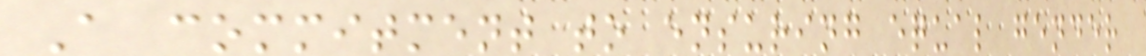A commitment to ensuring equal gender
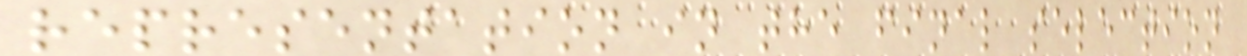representation in the final selection
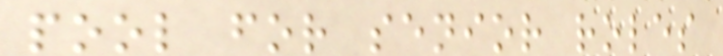pool for senior roles
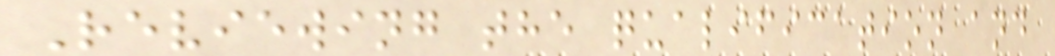Reviewing the qualification and
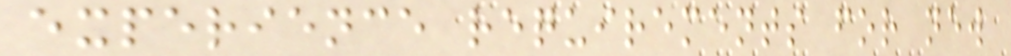experience requirements for new
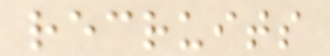recruits
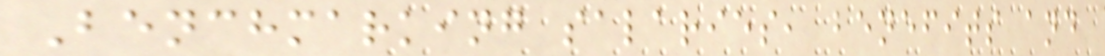Benchmarking salaries, benefits and
